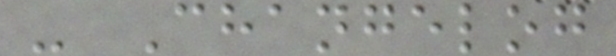- Changelog
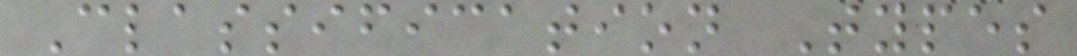Classification Types
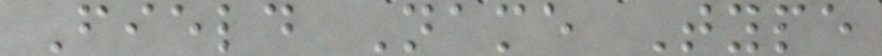Field Name Type
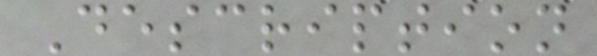Description
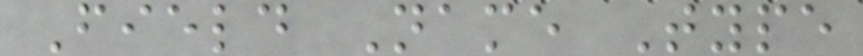Field Name Type
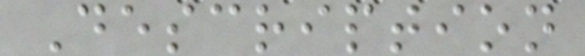Description
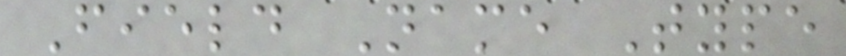Field Name Type
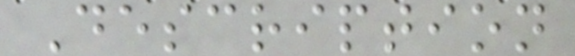Description
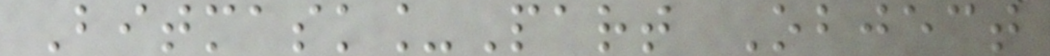Bitmask_Part Object
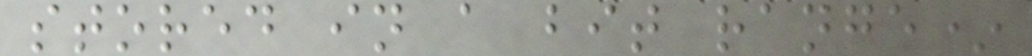stored in a bit range*
